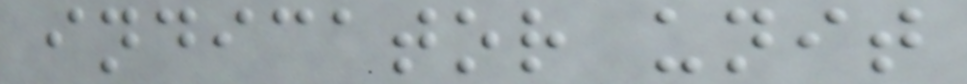indicator unit
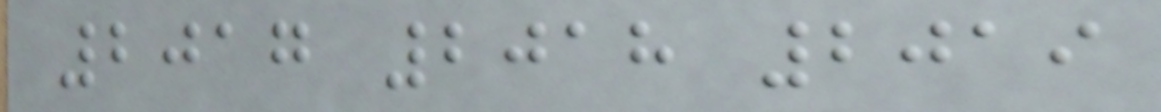2017 2018 2019
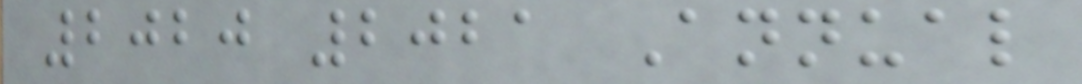2020 2021 Annual
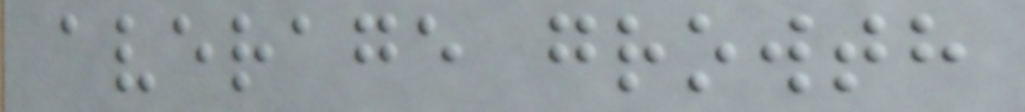average growth
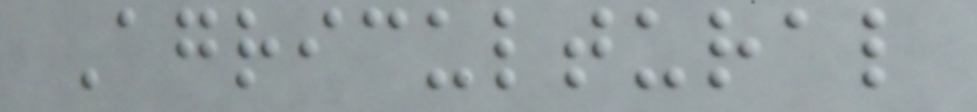Agricultural
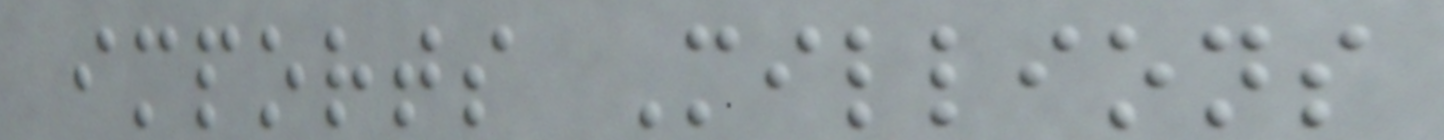imports Millions
